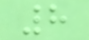8
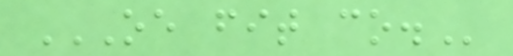OE FIT CO.
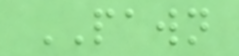PAWN
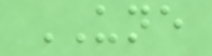UNE
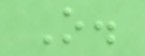O.
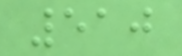510
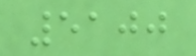5100
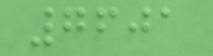7601
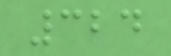324
